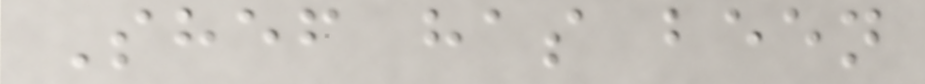Shef has been
